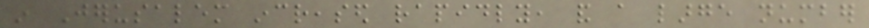in Jerusalem increased rapidly, and a large number
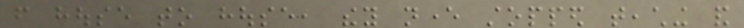from house to house, they never stopped teaching and
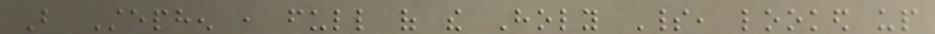But Stephen , full of the Holy Spirit, looked up
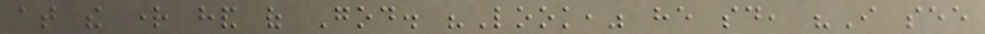at the right hand of God. "Look," he said, "I see
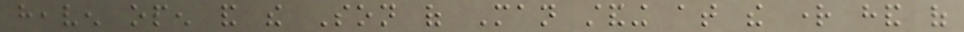heaven open and the Son of Man standing at the right hand of
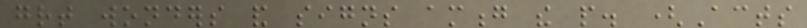great wonders and signs among the people. (Acts
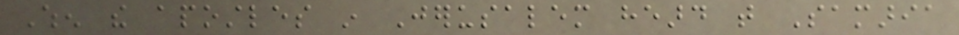When the apostles in Jerusalem heard that Samaria
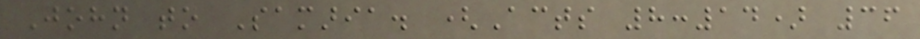John to Samaria. (Acts 8:14) 36
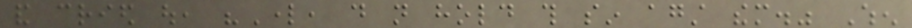and cried out, "Lord, do not hold this sin against them." When
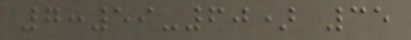7:59-60) 35
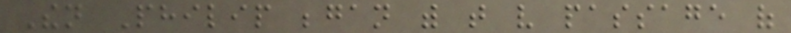Then Philip began with that very passage of
